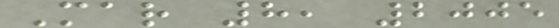Mar 8, 2005
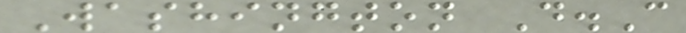Washington D.C
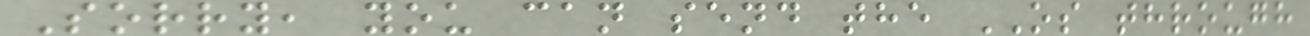Sorry, you can send the OS through
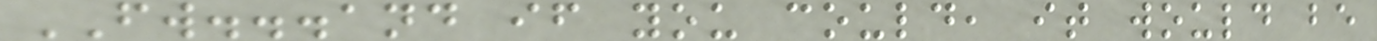FW...and if you could, it would be
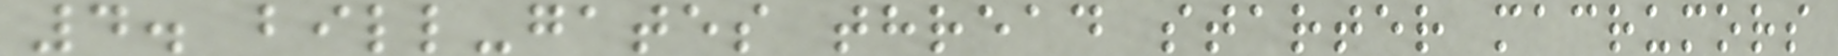4. bill-gates thread starter macrumors
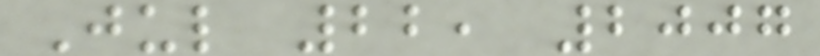Jul 22, 2007
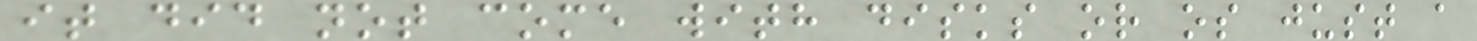it did not come with disks or os just a
